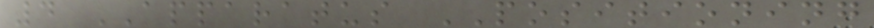4 APPARATUS POSITIONING
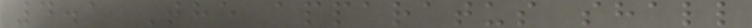4.1 The apparatus shall
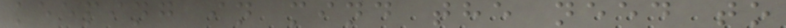keeping in mind the need to
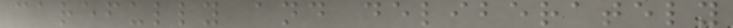carefully and deliberately
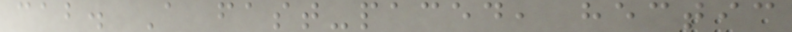cab. A fast-paced, hectic
